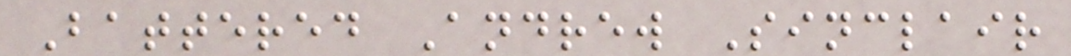Battered Andrew Sinclair
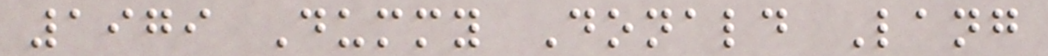1979 Dummy Donald Lang
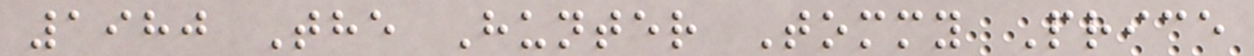1980 The Hunter Tommy Price
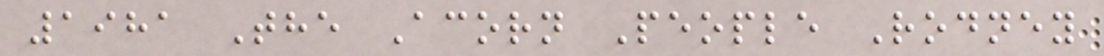1981 The Acorn People Rodney
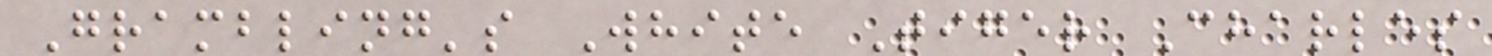Grambling's White Tiger Charles
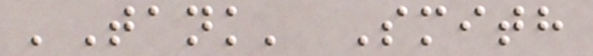'Tank' Smith
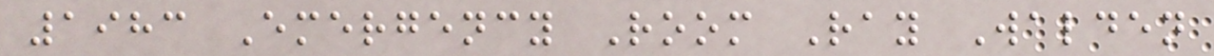1983 Emergency Room Ray Walden
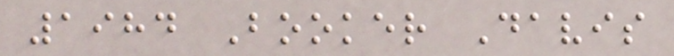1984 Booker Davis
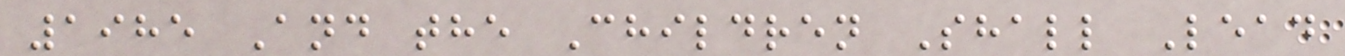1985 And the Children Shall Lead
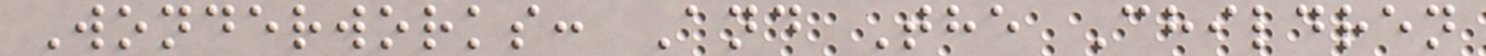Wonderworks: And The Children
